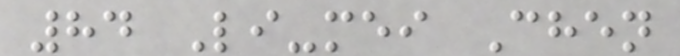84 Li-mei Chen
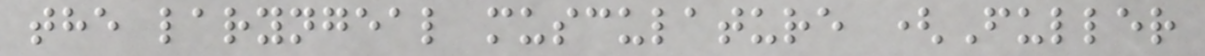the laryngeal musculature (Fuller
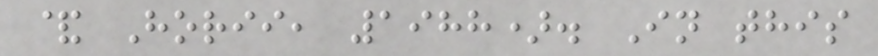& Horii, 1988). In this
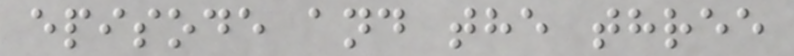episode and the three
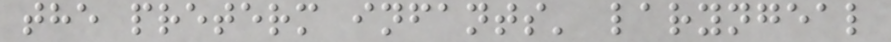the preterm infants' laryngeal
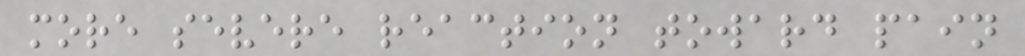more severe reaction toward pain
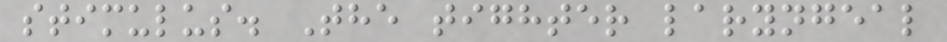stimulus. The tighter laryngeal
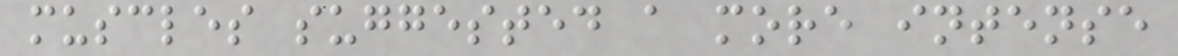muscles suggested a more intense
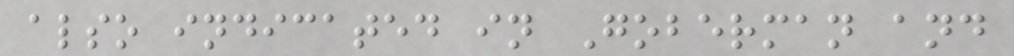also indicated in Goberman and
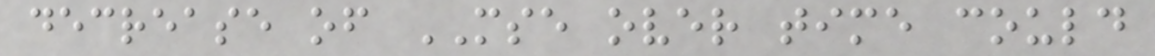decrease of MSE over time could
